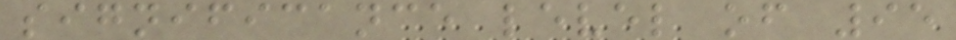significance level of 95
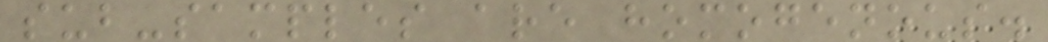sub-samples are homogenous.
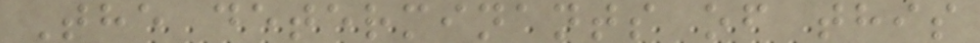The determinants of this
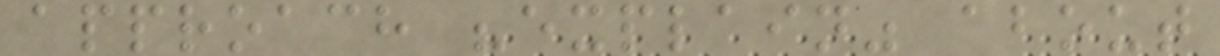approach "explain" about
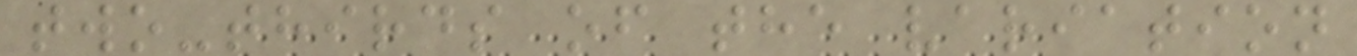two-thirds of the variation
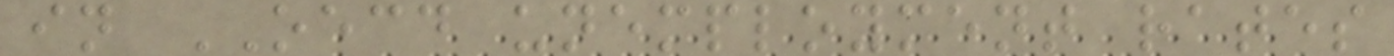in OECD unemployment rates
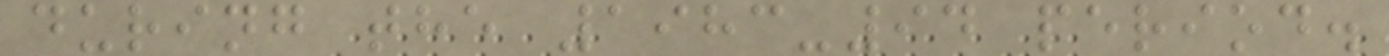during the 1983-94 period.
